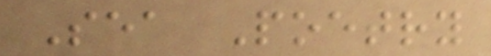Sea Poetry
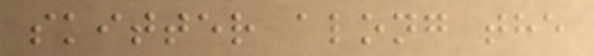skitter along the
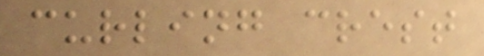curling crest
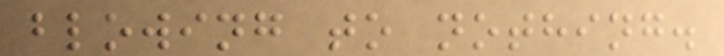blowing to nothing.
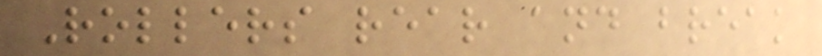Rollers rear and break
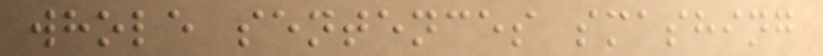whole sentences smashing
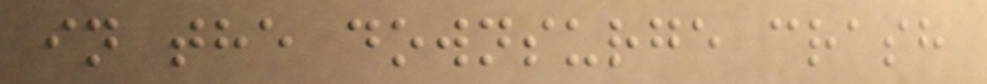in the downsurge crash
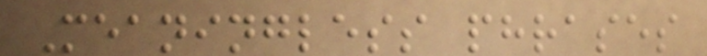Meaningless phrases
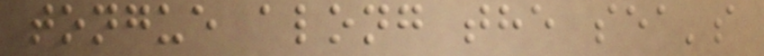tongue along the sea's
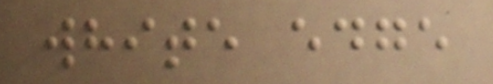white edge
